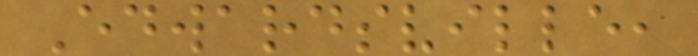Edwardsville,
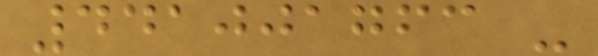441001763 -
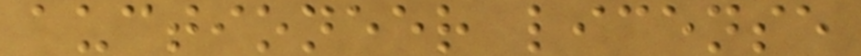auctioneer license
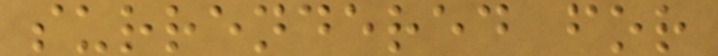surrendered for
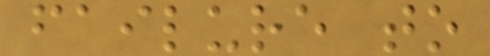failure to
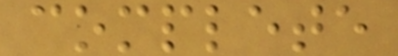complete
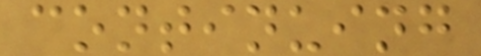continuing
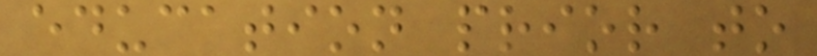education prior to
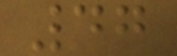47
